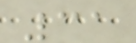31
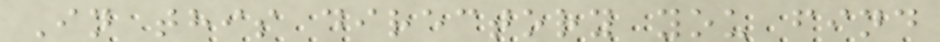In this directory you find
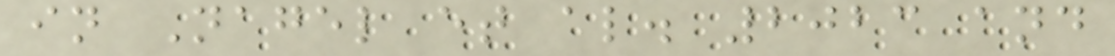in Nagel et al. 2023 and
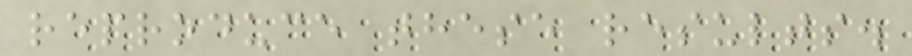reproduce these results.
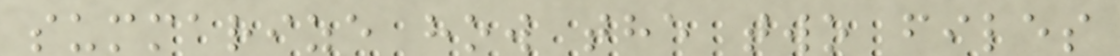summarize how the two files
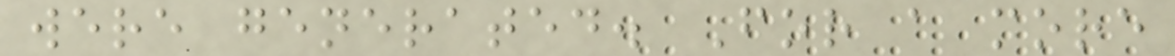were generated. For a more
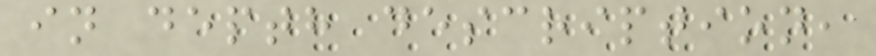in depth description,
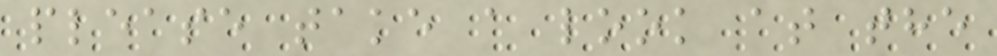please take a look at the
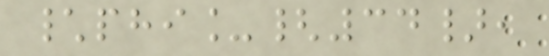\phi_{34},
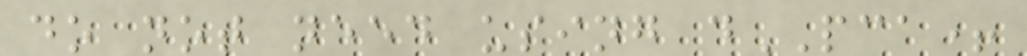do not need using dPCA+
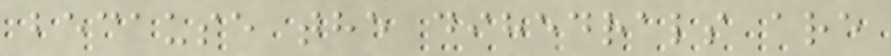because the dihedrals are
